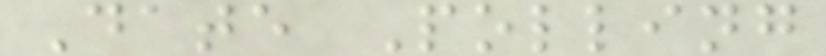Date Polling
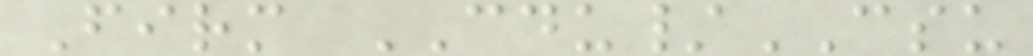Firm CDU/CSU
